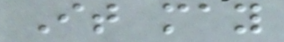It may
